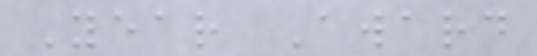Year Award
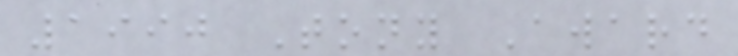1990 Tony Award
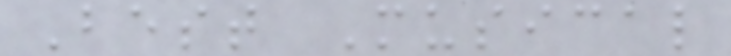Best Musical
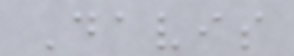Davis
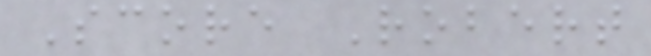Score Robert
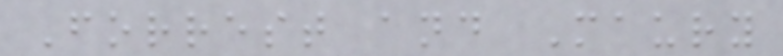Forrest and Maury
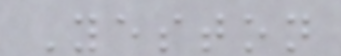Yeston
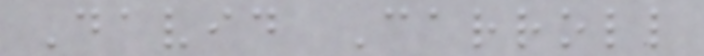David Carroll
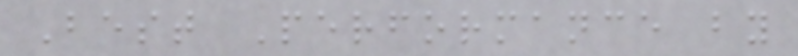Best Performance by
